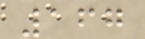167
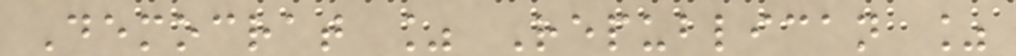Democrat % Republican %
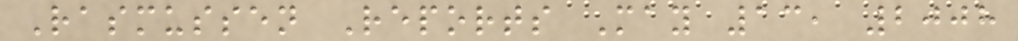Rasmussen Reports May 13, 2008
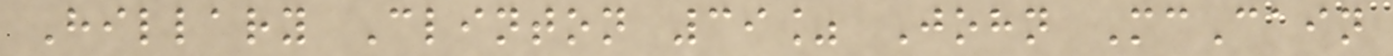Hillary Clinton 39% John McCain
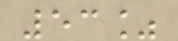53%
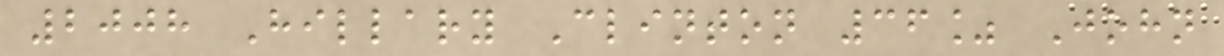2008 Hillary Clinton 36% John
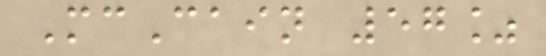McCain 57%
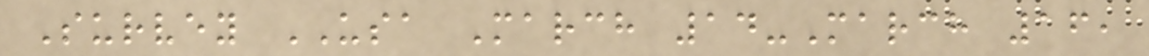Survey USA March 14-March 16,
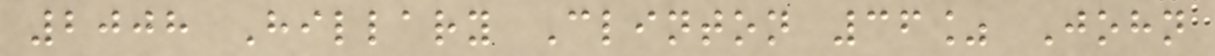2008 Hillary Clinton 36% John
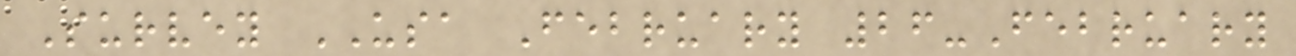Survey USA February 26-February
